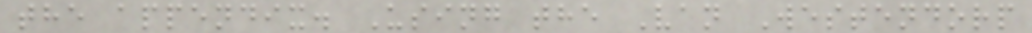the appendix. Using the Van Westendorp
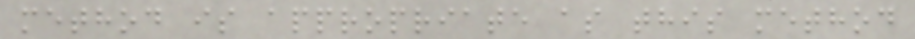method is appropriate as this method
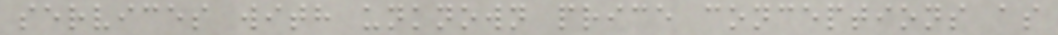services with unknown price conceptions as
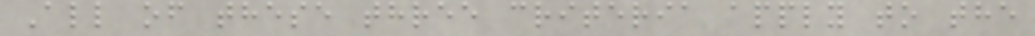All of these three criteria apply to the
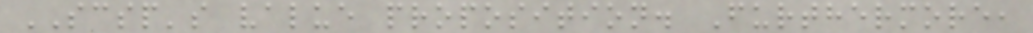SCSP's value proposition. Furthermore,
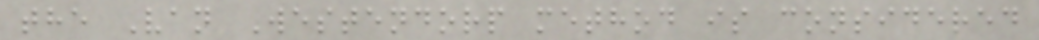the Van Westendorp method is considered
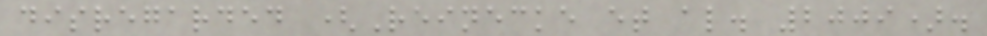disregarded (Reinecke et al. 2009).
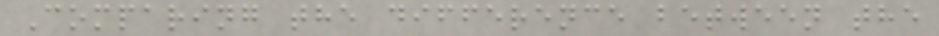Comparing the difference between the
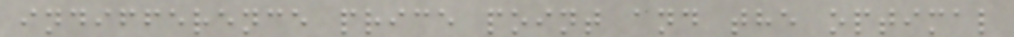indifference price point and the optimal
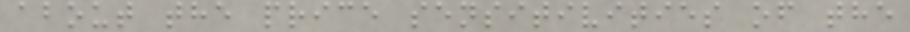about the price sensitivities of the
